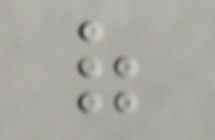of
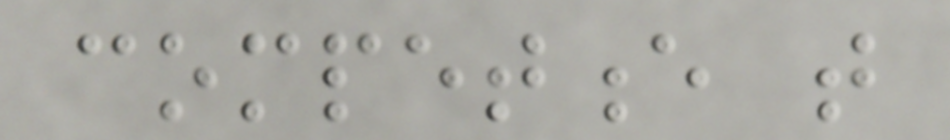competence that
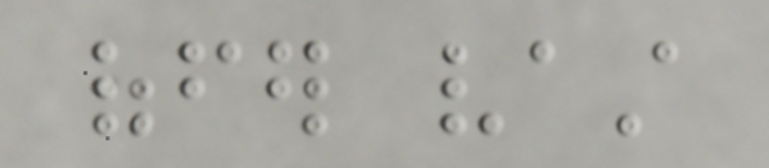offer vast
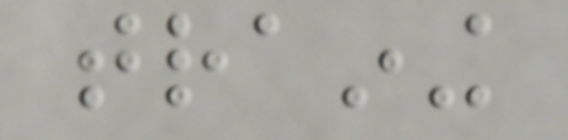training
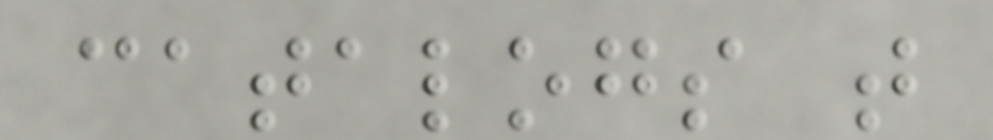catalogs that
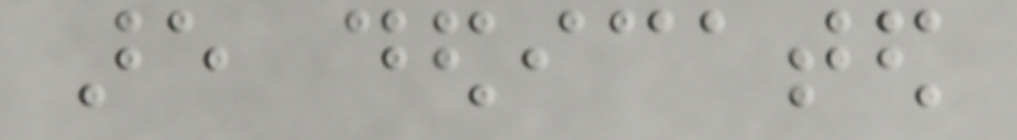are dedicated
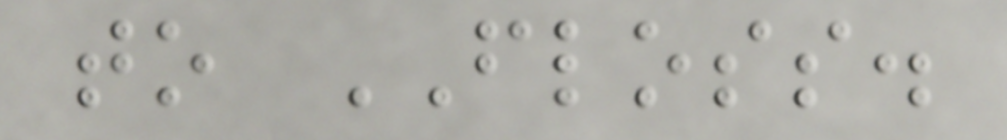to FLOSS.
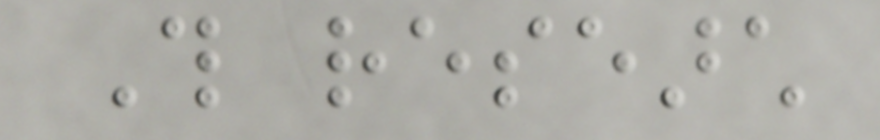This research
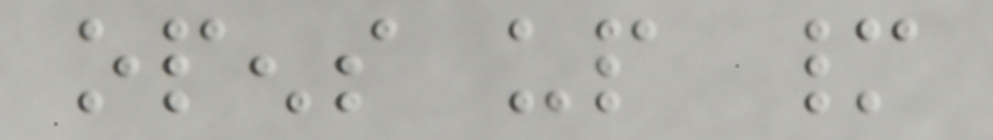opens up many
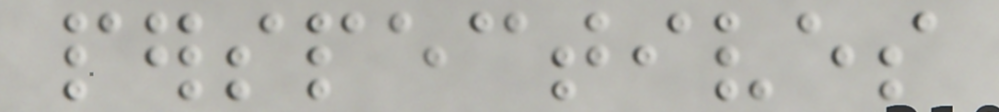perspectives
